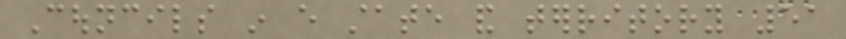Councils in every state and territory 51
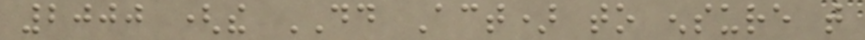2000 (the DD Act) to ensure that
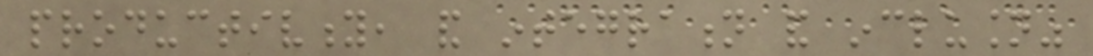productivity, and integration and inclusion"
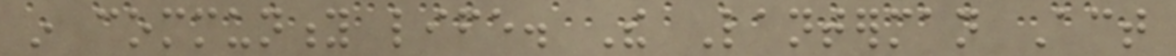in community life. The Lanterman Act
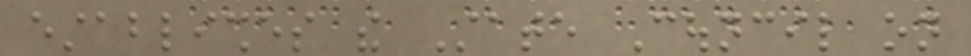establishes the State Council on
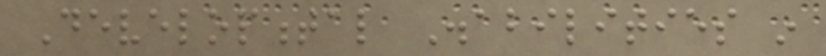Developmental Disabilities in
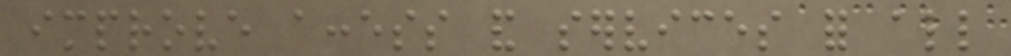improve access and services for all
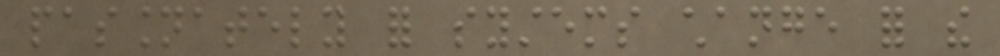passionately for systems change for the
